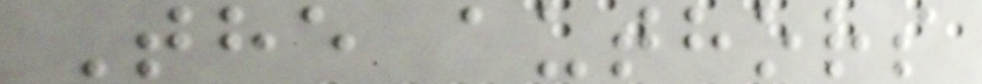The authors
